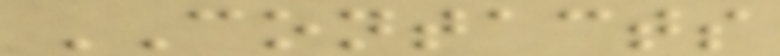CONTACTS
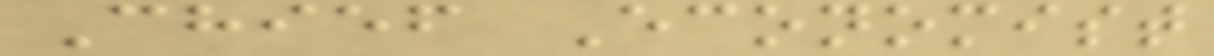Chief Economist
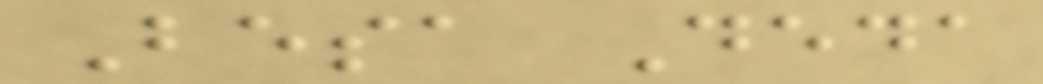Besa Deda
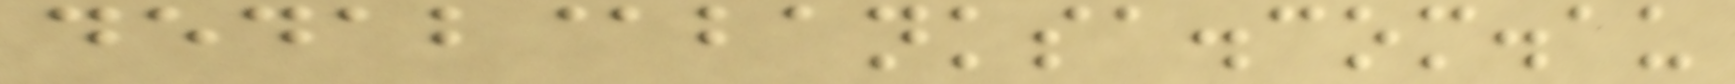dedab@banksa.com.au
